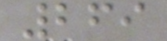269
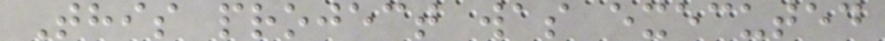This project was executed
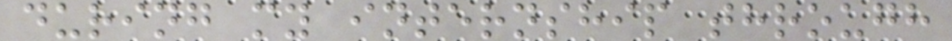during my internship through
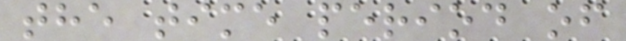the time period of
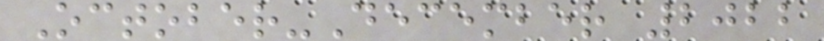October-December 2022
